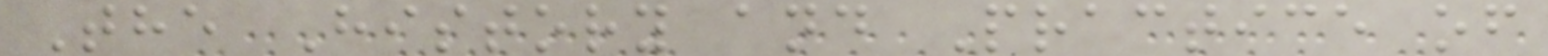The History and Practice of
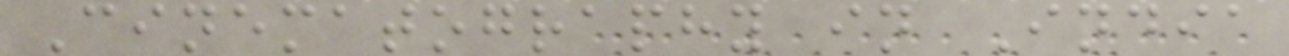Cinematography in India
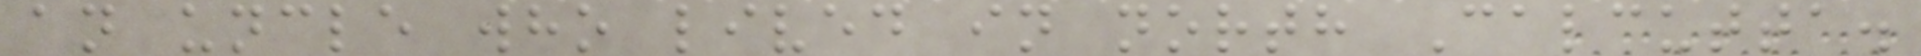an uncle who lived in north Calcutta.
